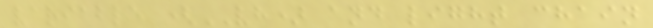variable (VH) and light chain
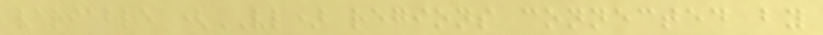variable (VL) regions connected by
